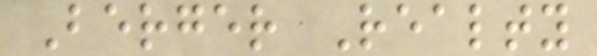Berger Realty
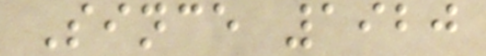Since 1920
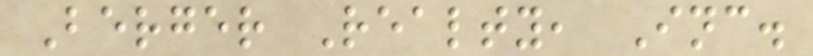Berger Realty, Inc.
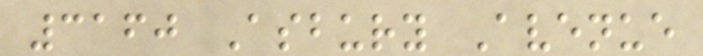3160 Asbury Avenue
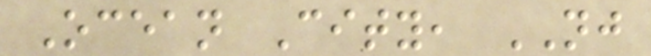Ocean City, NJ
